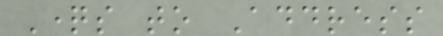Questions to Address
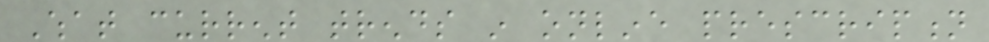What current trends in online prescription
